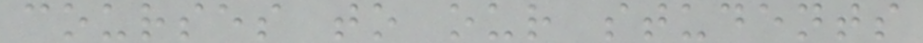courses to our students
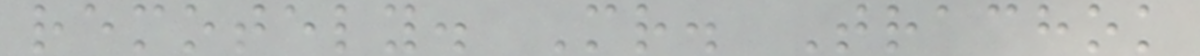remotely. Mr. Trachok
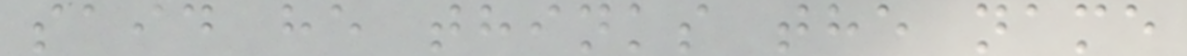said he thinks the name
